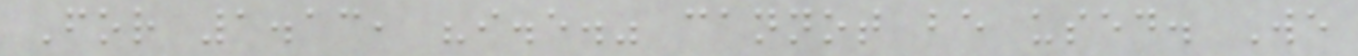For 1.13, "i.e." cannot be used. We
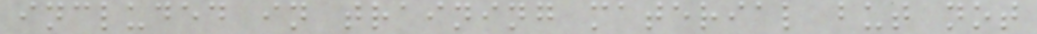included in training material but not
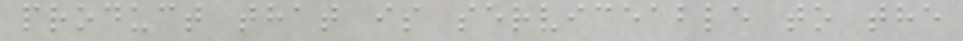product that is serviceable to the
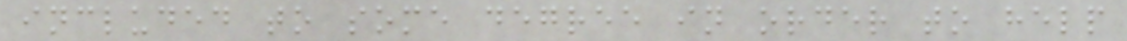included to some degree in order to help
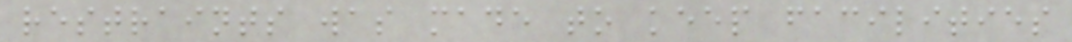restraints was made to keep facilities
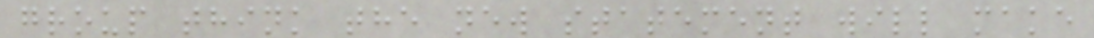group think the new statement will make
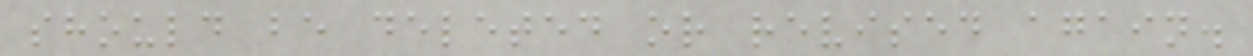should be deleted or revised again.
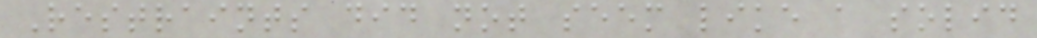Restraints did not seem like a solid
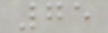75
